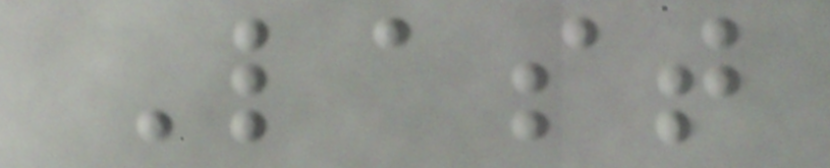Last
